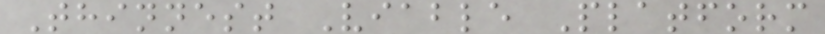Thinnest Viable Platform
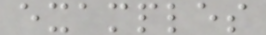examples
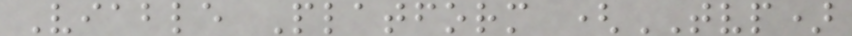Viable Platform (TVP)
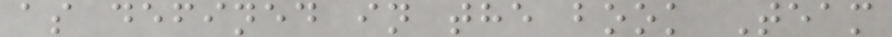as defined in the book Team
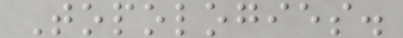Topologies.
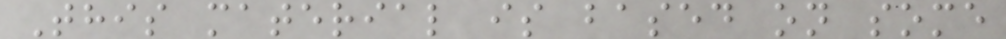This material is based on some
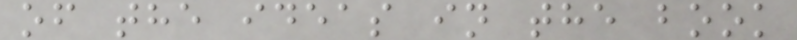of the ideas in the book
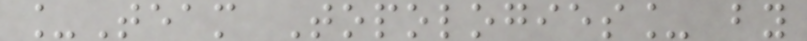_Team Topologies_ by
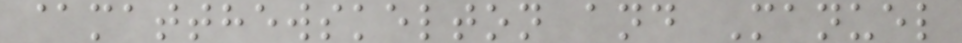@matthewskelton and Manuel
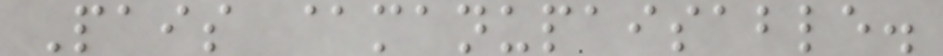Pais @manupaisable.
